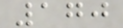170
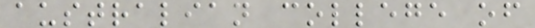australian college of
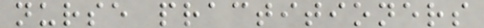nurse practitioners
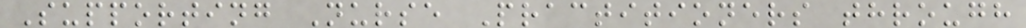Supporting Nurse Practitioners through
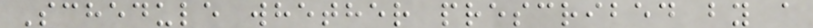Schedule whether prescribed by a
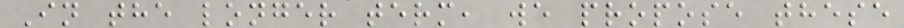In the longer term, we propose these
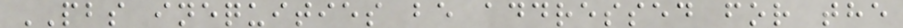PBS inequities be addressed for the
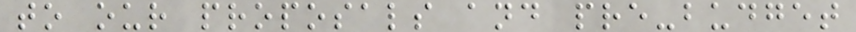to our proposals and pre-budget
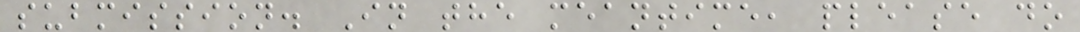submission. In the meantime, please do
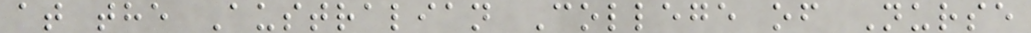at the Australian College of Nurse
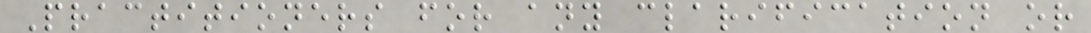Practitioners for any clarification or
